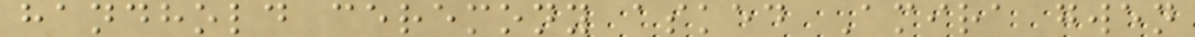handhold ceremony asked Amira gwen
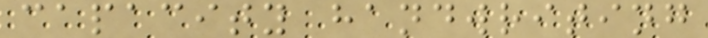capacity handwriting
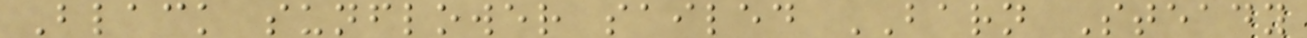Black sunflower sailed BARN Steady
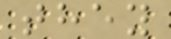they
